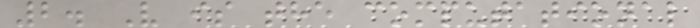2. V is the computational
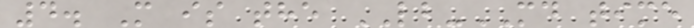4. M is the LB-MD time
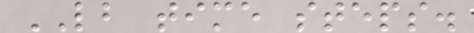LB time steps.
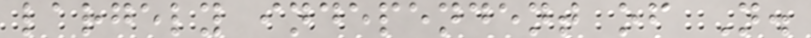largely independent of N.
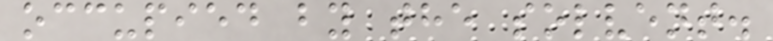occupied by the solvent.
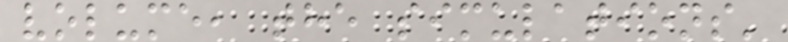volume, the simulations'
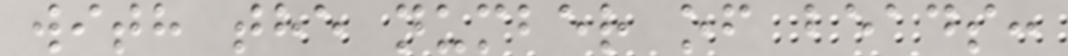with the number of beads:
